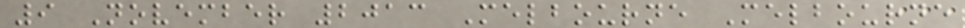9 November 2013 Melbourne Melbourne
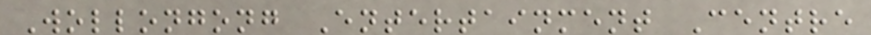Wollongong Entertainment Centre
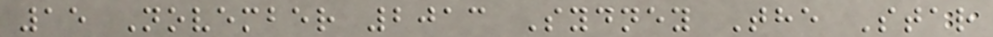15 November 2013 Sydney The Star
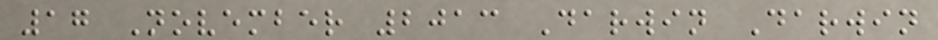17 November 2013 Darwin Darwin
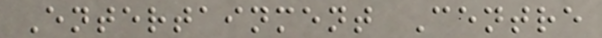Entertainment Centre
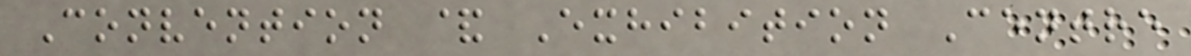Convention & Exhibition Centre
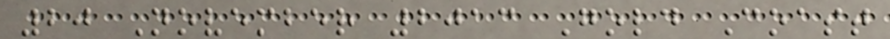20 November 2013 Gold Coast
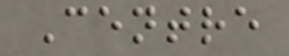Centre
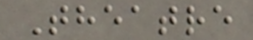Theatre
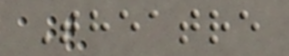Theatre
